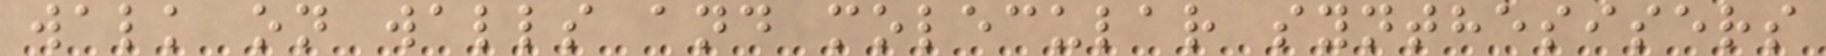walk on walls and molecular synthesisers
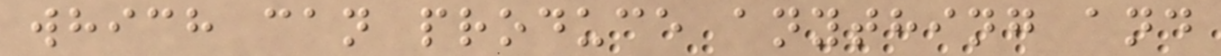which can produce anything and
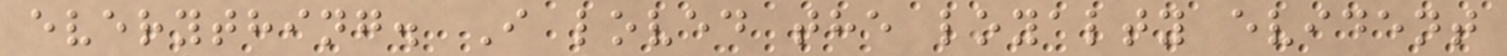everything. I loved the loyalty evident
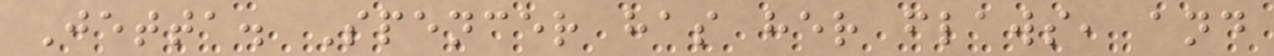Jetta. Spencer has her flaws, and
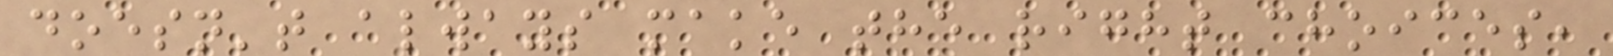doesn't always make the right choices,
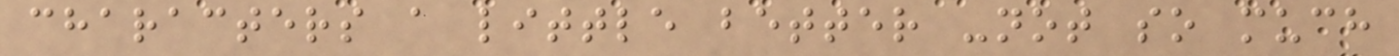characters a little better -not so much
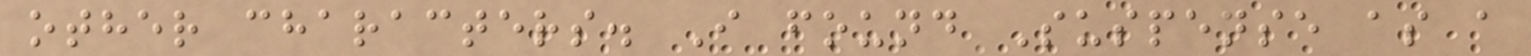other characters. I found Suspense as a
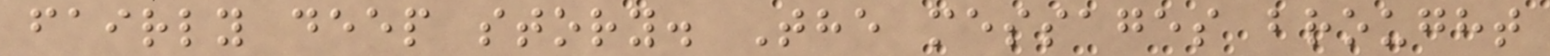fairly deep story. The messages brought
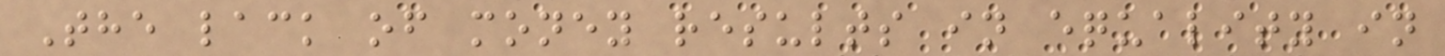The lack of money results in equality in
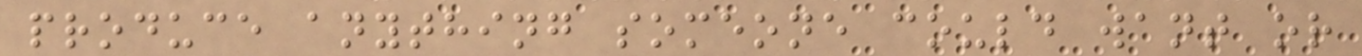produce anything someone could want or
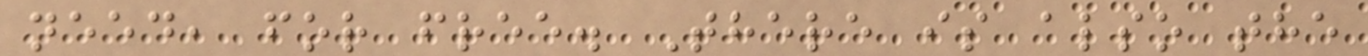need, for free. There is also the
